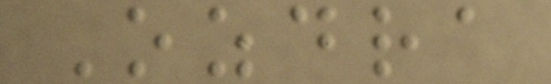Ozdra
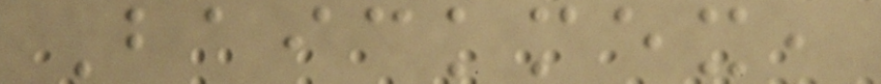Baickmex,
